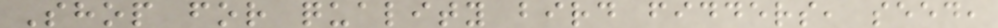Shop for quality bird fidders, seed,
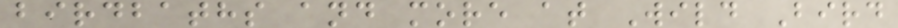birdbaths and more at Wild Bird
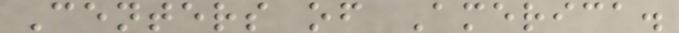Centers of America.
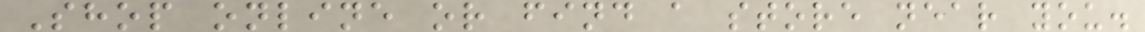Shop online or find a store near you.
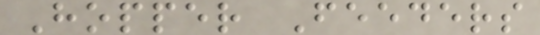Hopper Feeders
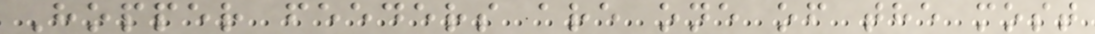Hopper feeders are one of the most
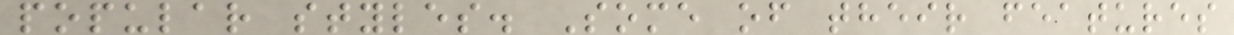popular styles. Some of their features
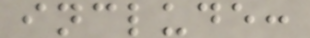include:
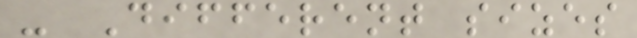- Different sizes
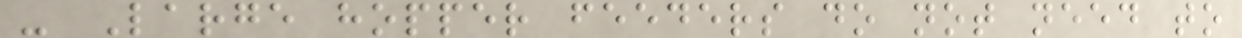- Large hopper feeders do not need to
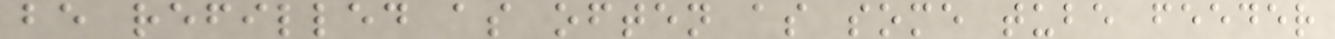be refilled as often as some tube feeder
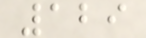129
